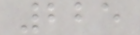225
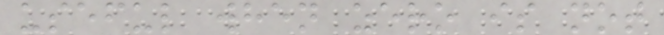useful when zero is not
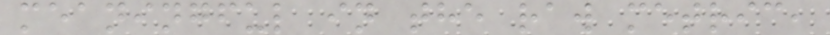meaningful in the raw metric,
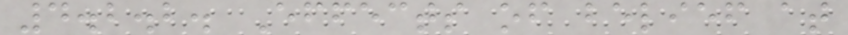4.2.2. Effects of belief at
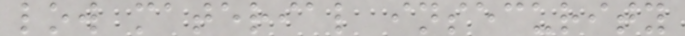low material insecurity
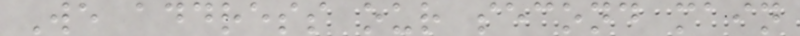We address our second main
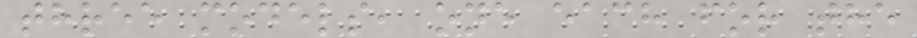three models, one each for the
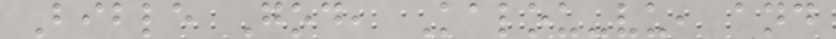Bible God, Kalou-vu, and
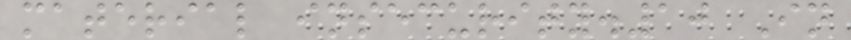material insecurity.10 In
